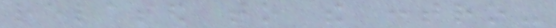related to the contro-
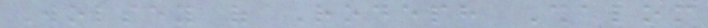Wolsey of Rodeph Shalom
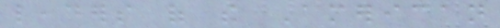leaders of the American
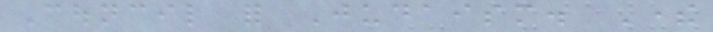Council for Judaism. There
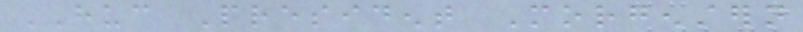HUC President Morgenstern
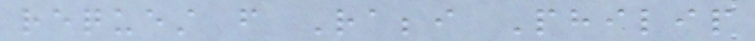request from Rabbi Philip
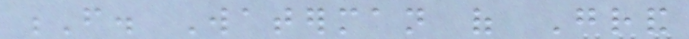F. Waterman of Grand
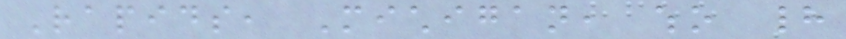Rapids, Michigan, who had
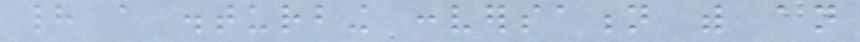had a disturbing conversation with an
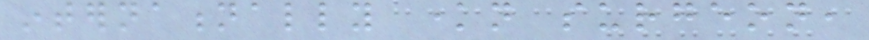internationally known surgeon,
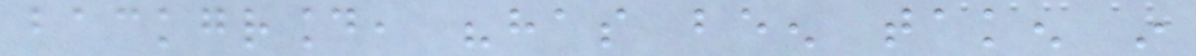background, "has been taken in
